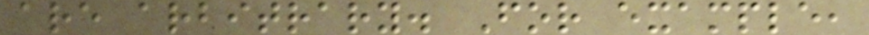are arbitrary. For example,
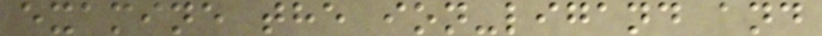examine the ion-ligand and
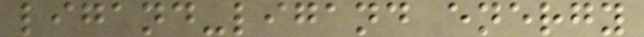ligand-ligand energy
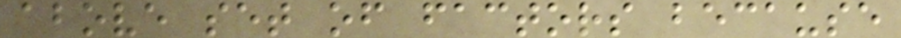above set of factors because
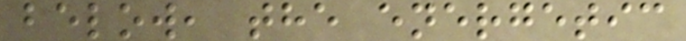below, the energetic
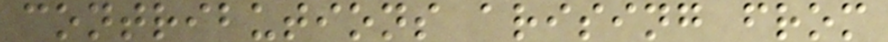contributions arising from
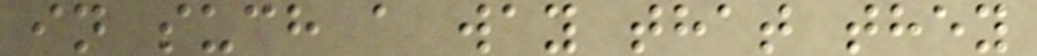in such a way that they
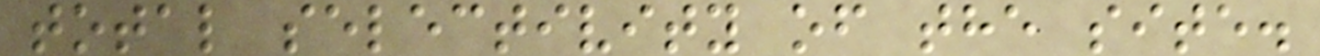total selectivity of the site.
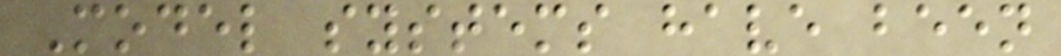Model systems have been
